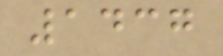1437
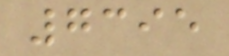7395
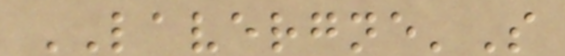LAVERGNE'S
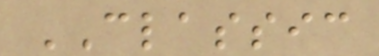CLASSIC
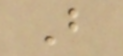B
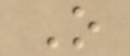O
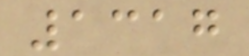1317
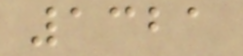1321
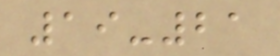19-21
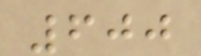600
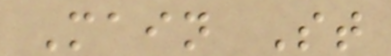Main St
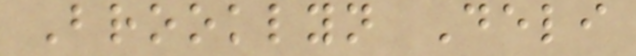Brooklyn Deli
